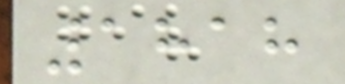1818
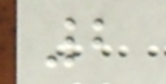2
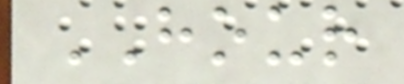HOUR
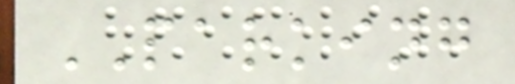PARKING
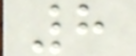8
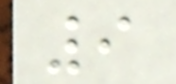9
